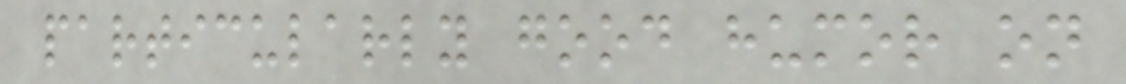particularly good humor on
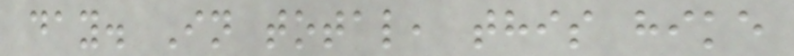day. In total, this hike
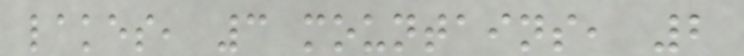lakes, 3 mountains, 2
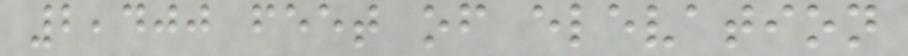2,400 feet of elevation
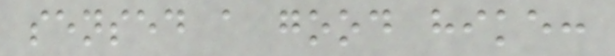sensed a good hike:
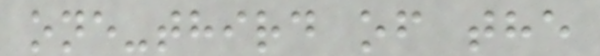one-third of the
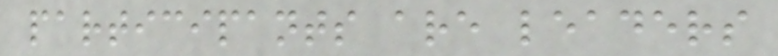participants are leaders
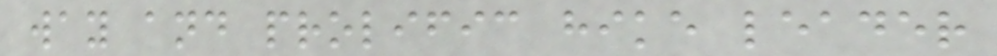way and prolific hike leader
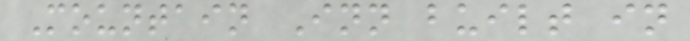Mountain Inn built in
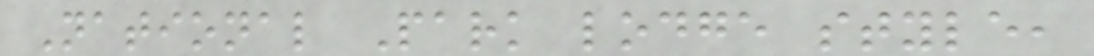National Park lodge style,
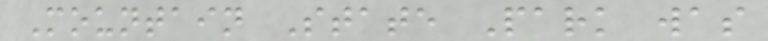Mountain State Park was
